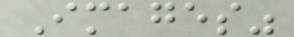Images"
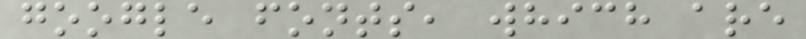google fonts, which are
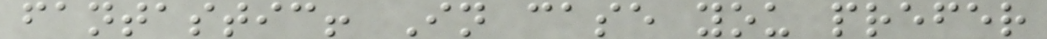fantastic! In case you prefer
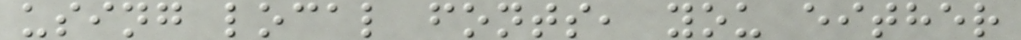using local fonts, you either
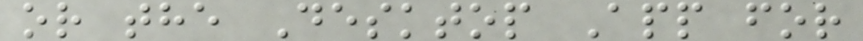or the Desktop App for
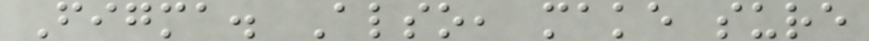Figma. Also, make sure
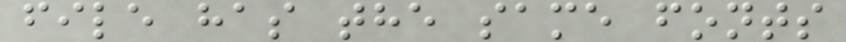file has the same fonts
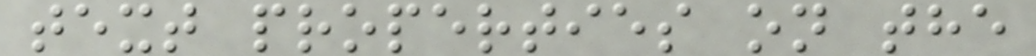text properties on the
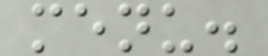menu.
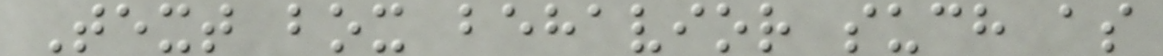Text box behavior such as
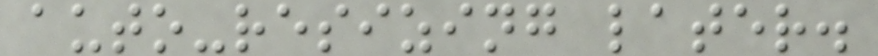auto-resizing later.
